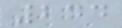244
